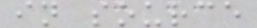in source
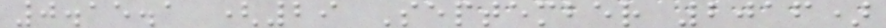0.15.1 (29 September 2016)
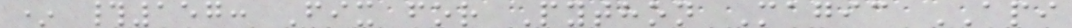* #157: Fix for Python Magic API
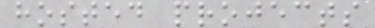hosted projects
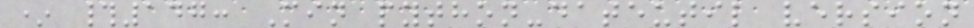* #147: Min python-dateutil version
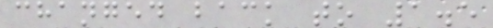changed back to 1.5
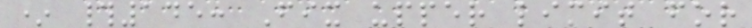* #145: Fix upper limit for
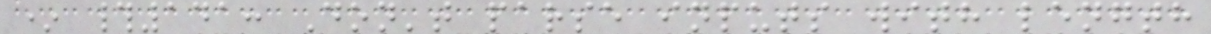* #141: Don't parse inputs with length
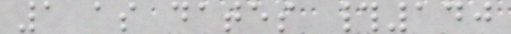1 as dates #140
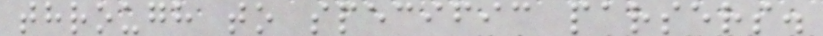through to specific parsers.
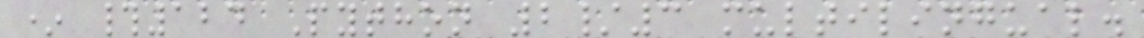* #124 Python 2/3 multilingual.
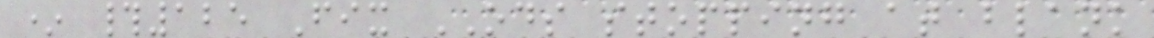* #125 Fix ODS stopping at blank
